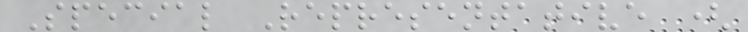Special Representative (
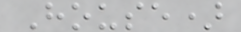House)
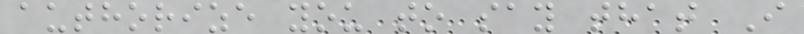authorize you to say that I
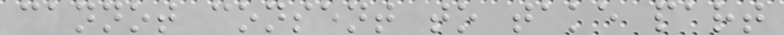cannot consent to take part
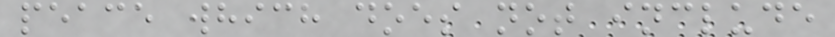peace which does not include
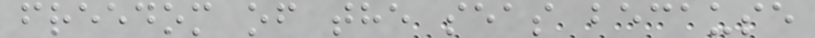freedom of the seas because
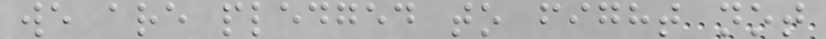we are pledged to fight not
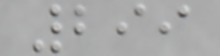299
